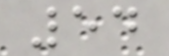54
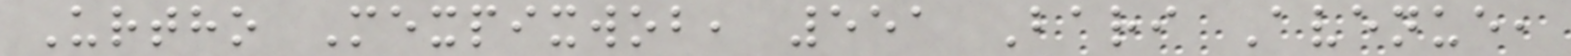Urtho Mexpixwob, 551 Bari Avenue,
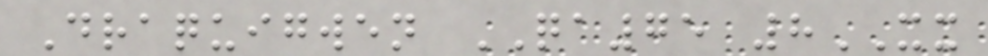Draquigwen QA75 8XX
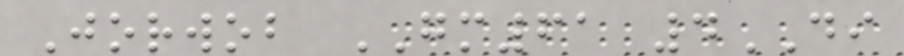Jorwob GM61 4DI
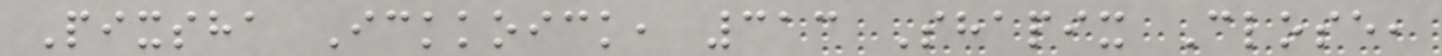Pixsha Ickkoick, 313 Shapix Close,
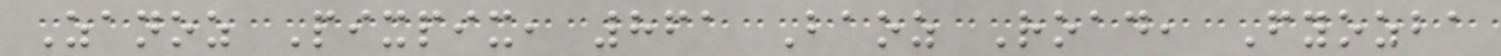Zanoz Pixpix, 861 Baoz Road, Fyozba
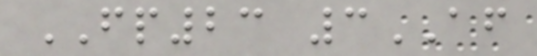FP23 3AF
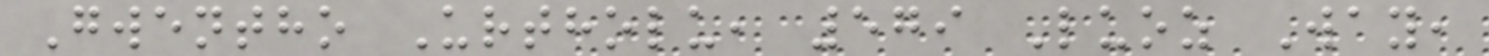Gwentho Urtholu, 579 Luoz Way,
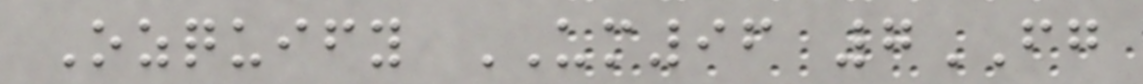Ozquify UM96 7FG
